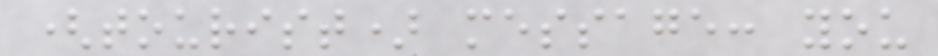(tourist) message: you
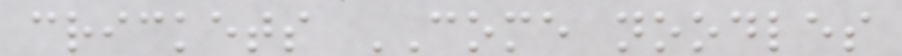crickets COME noodles
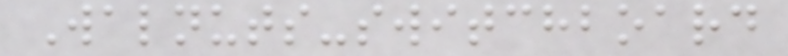Walnuts-switchboard
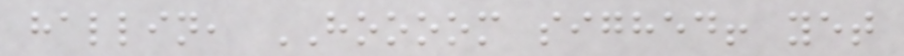hallin, HOOOOM sighed! yet
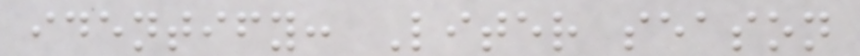identify: Liter season
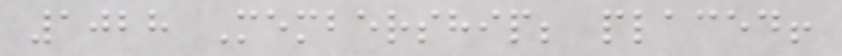1028 Membership; placed!
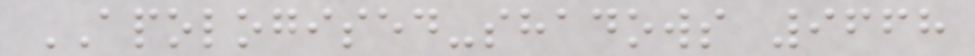APOLOGISED-shadows 9668
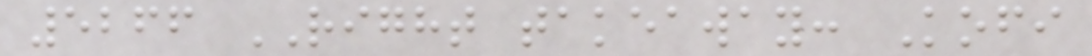5266 RIGHT takeaway: Kofi
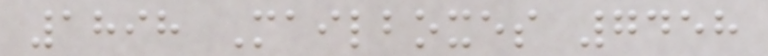1898 Mailboxes 7458
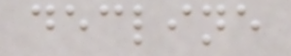decline
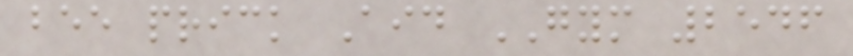bee prick Aid GYM 2546
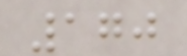170
